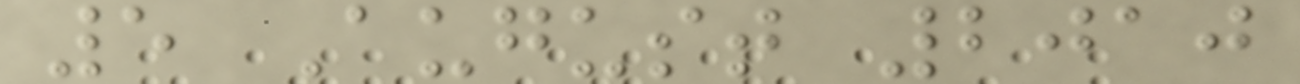5 August 2010
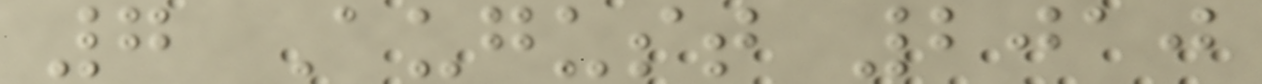7 August 2010
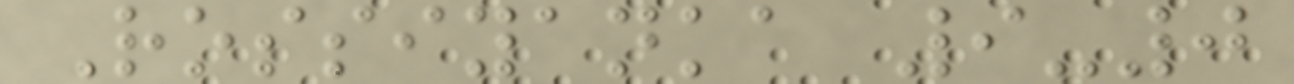Rossiyanka 9-0
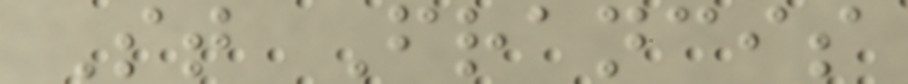St Francis
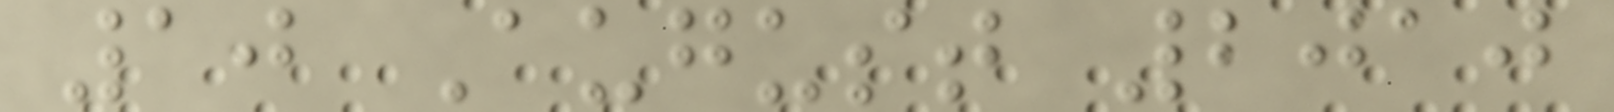10 August 2010
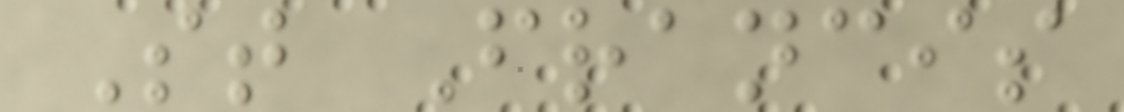St Francis
